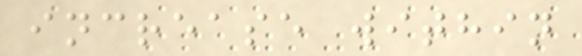increase within
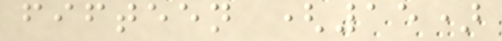fifteen (15)
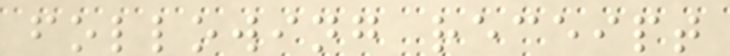following receipt
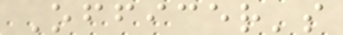Officer's
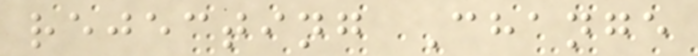rejecting Change
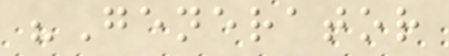"Generator
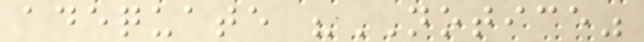adequate "NOTICE"
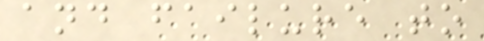and failure to
